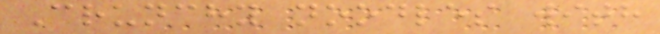Crunchy noodles with
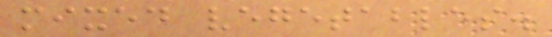mixed vegetables.
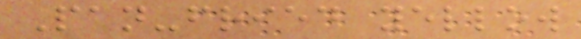Pan-fried yellow
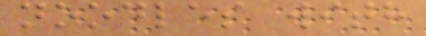noodles with
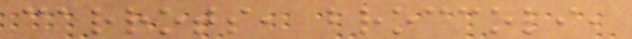carrots, broccoli,
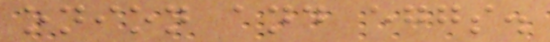onion and eggs.
